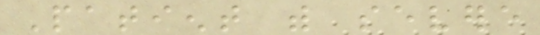Patient with severe
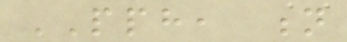PPH, n
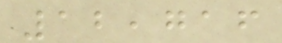12,716
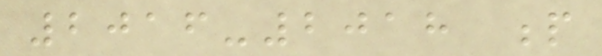2016-2018 p
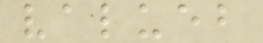valueb
